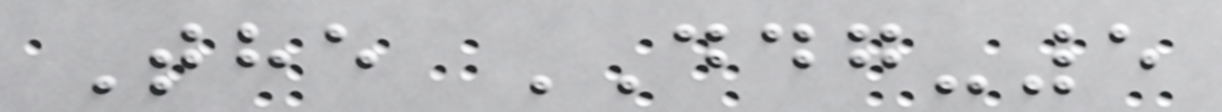The DDG-5
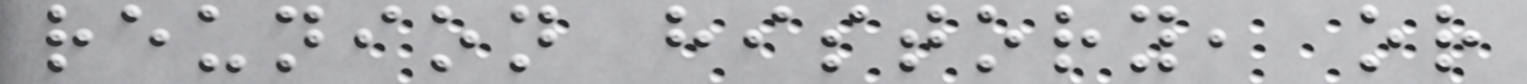reunion history, or
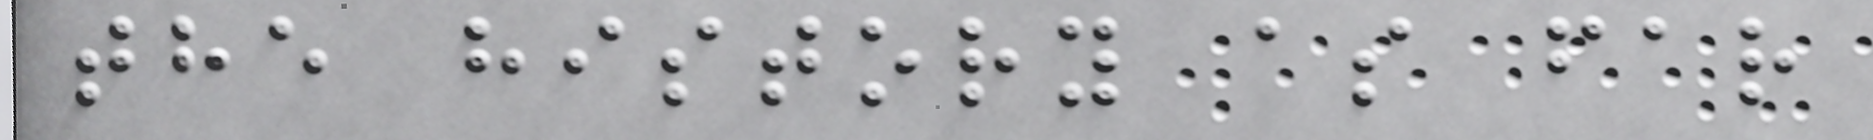the history as far
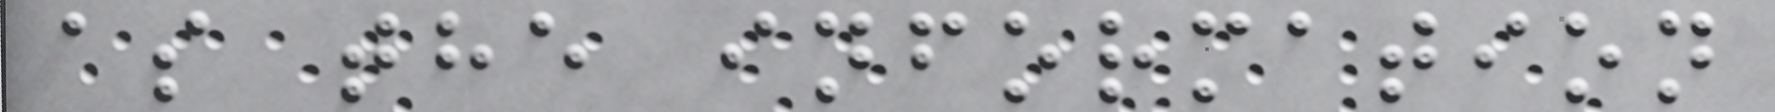as the information
